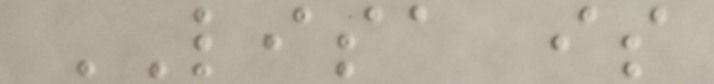LISA is
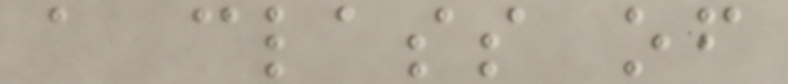a class of
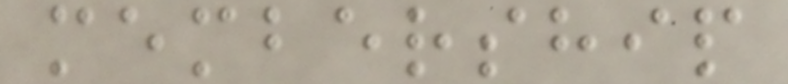membership
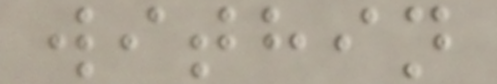within
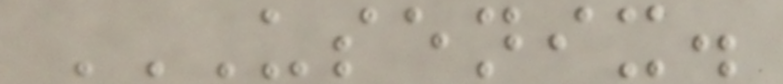USENIX.
